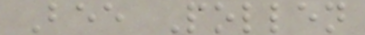Bee Pollen
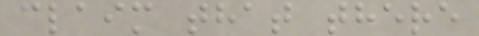claim that there
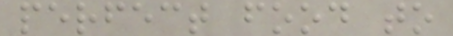perfect food to
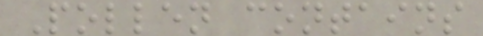Pollen contains
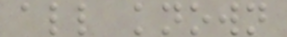all known
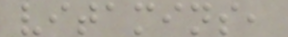vitamins,
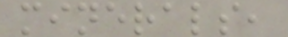minerals,
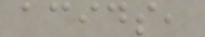acids,
